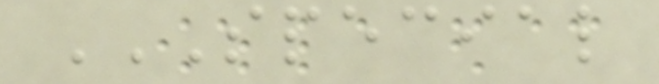SPECIAL
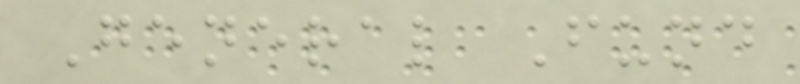General Fund
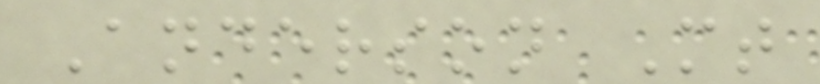Anderson Mt
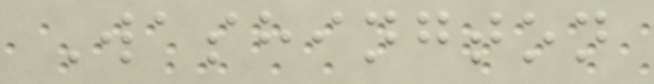Washington
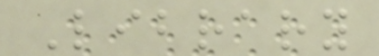Library
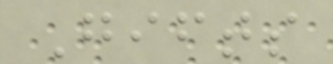Gifts
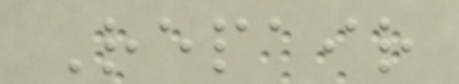Repair
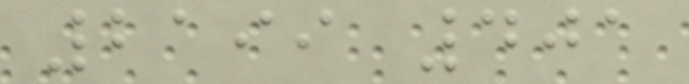2199 401
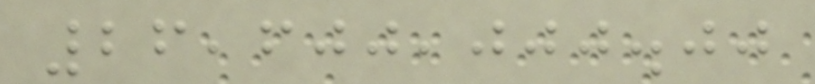26,600,000.00
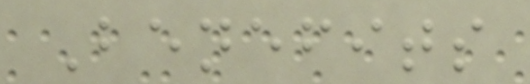Benefits
